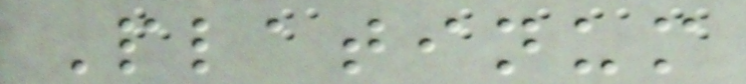Platinum
